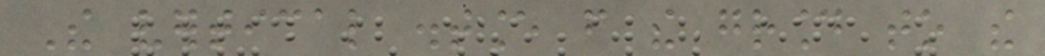The vertical distance from the ground to the
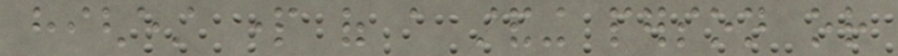highest part of a standing person or
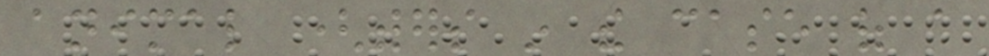animal (withers in the case of a
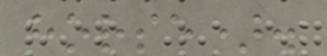horse).
